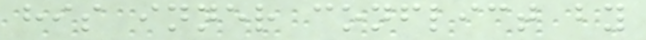his inner conflict by
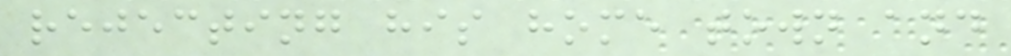rejecting his home town and
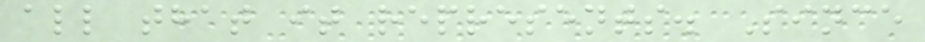all that it represents. Since
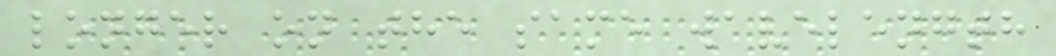longer on the same wavelength
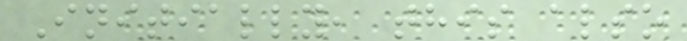Initially, this also
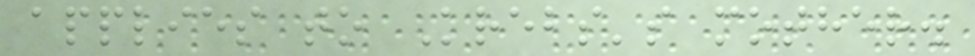applies to Krebs's mother.
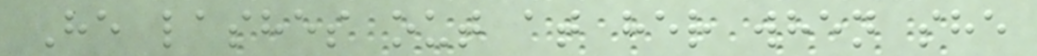He lashes out at her when she
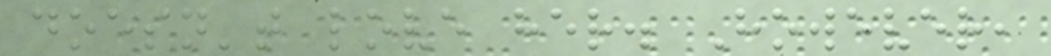doesn't love her. However,
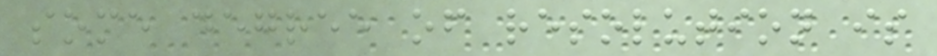some degree of resolution is
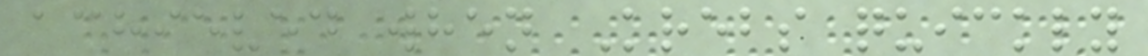achieved when Krebs quickly
